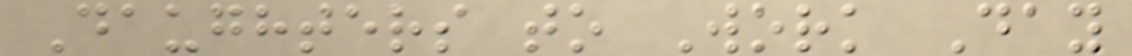Daughters to Work Day
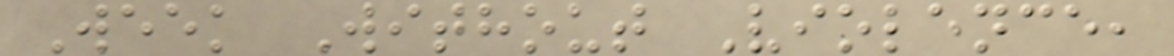Week Without Violence,
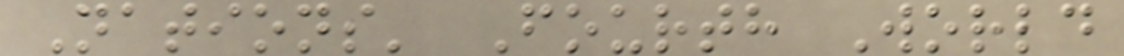Nations' Fourth World
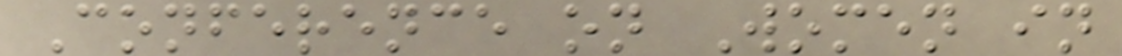Conference on Women in
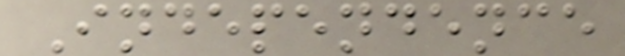Independence
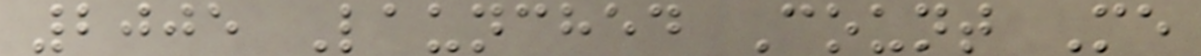2005 Launched Count Me
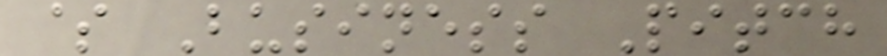$ Business Pitch
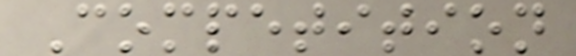Competition
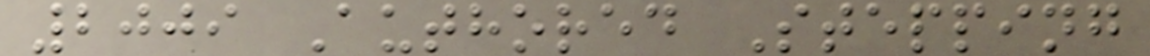2009 Authored Stepping
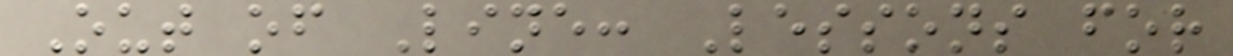Out of Line: Lessons for
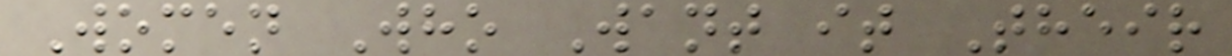Women Who Want it Their
